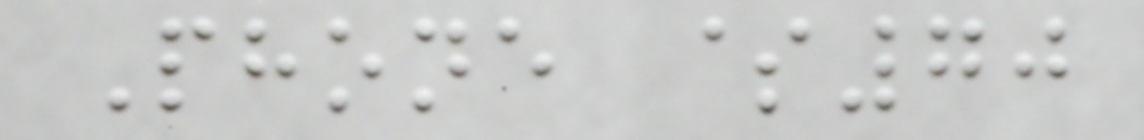Phone $70
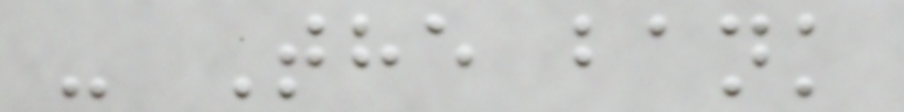- The bank
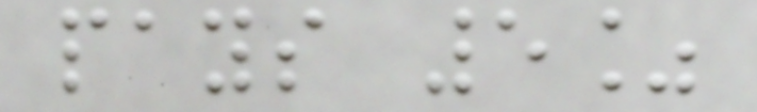pays 5%
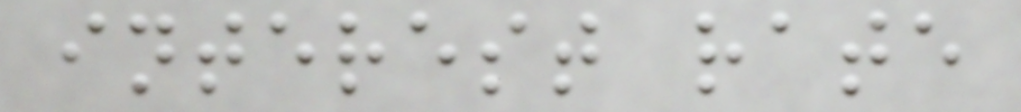interest rate
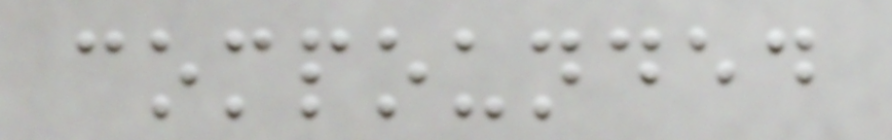compounded
